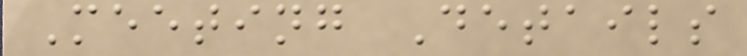Meeting Details
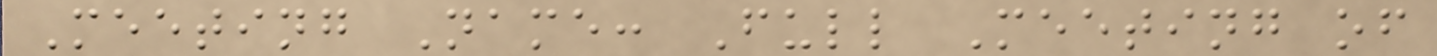Meeting Name: Full Meeting of
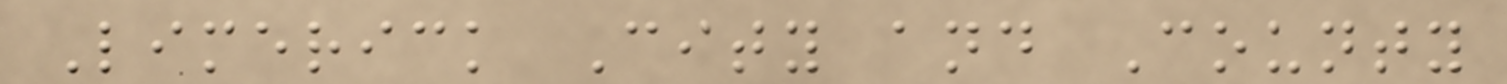Limerick City and County
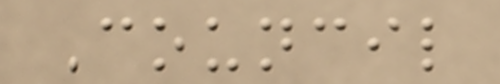Council
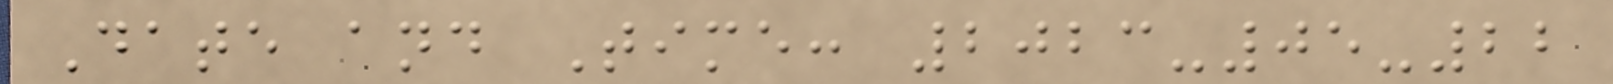Date and Time: 2023-05-22
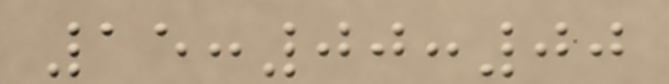15:00:00
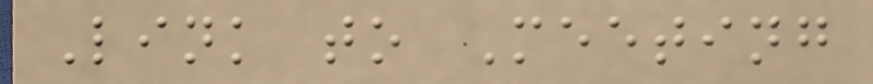Link to Meeting
